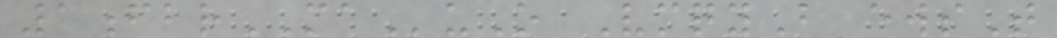1fbrMAuO VmqyB ewsT
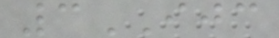3IJC
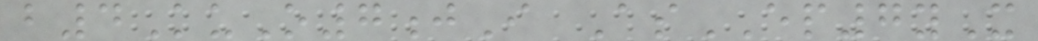b4KuO7jI AsEP7yX
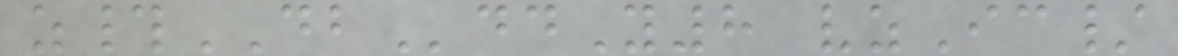z#DBddY8 vzIc/
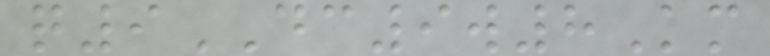q9DC9w8Km
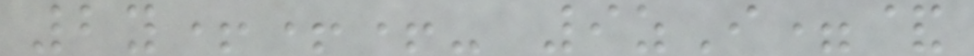2y+++- 9zI=&
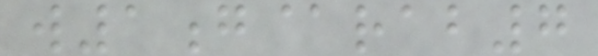w1g@rab7
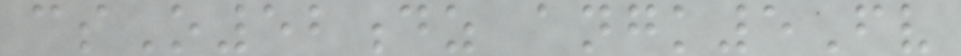csO52dz angk5Fv
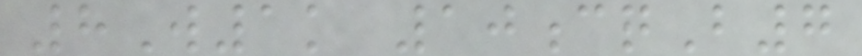8W1k 10cqB7
